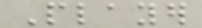Player
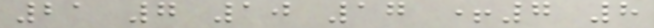21 7 10 17 +7 8
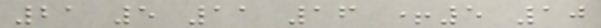21 5 11 16 +5 10
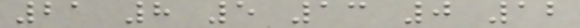21 8 5 13 0 12
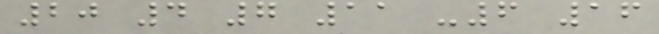20 4 7 11 -6 16
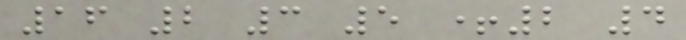16 2 3 5 +2 4
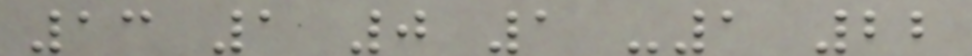13 1 0 1 -1 22
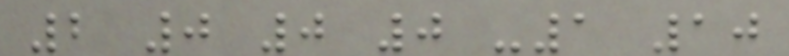2 0 0 0 -1 10
